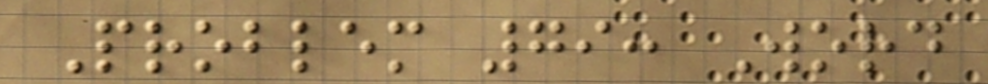Problem 79: Word
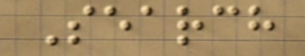Search
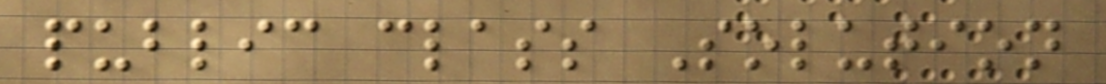public class Solution
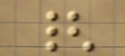{
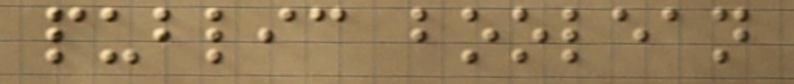public boolean
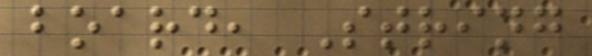board, String
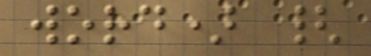word) {
